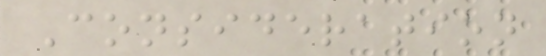Consideration
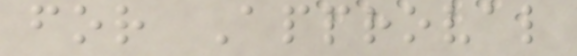for Approval
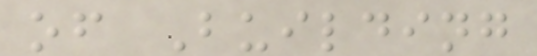of Building
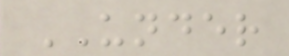UNDER
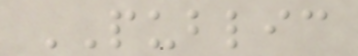PUBLIC
